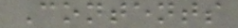Contents
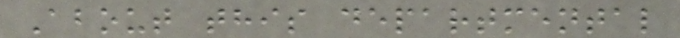About this departmental
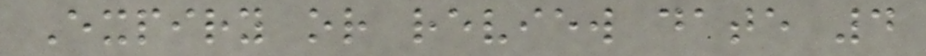Expiry or review date 4
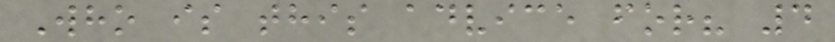Who is this advice for? 4
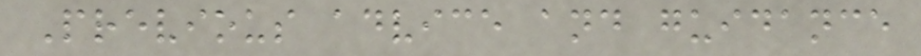Previous advice and guidance
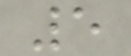5
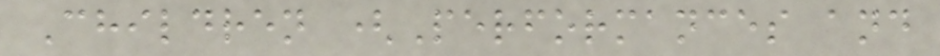Children (Performances and
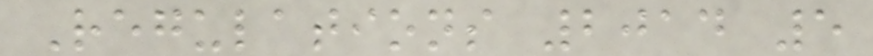Regulations 2014 5
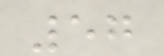57
